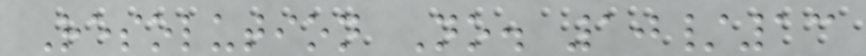Resolution No. 10/13
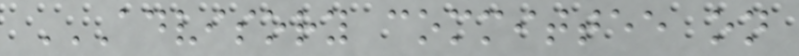ADVISORY COMMITTEE ON
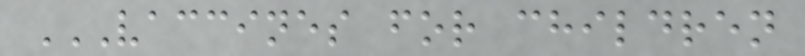VACCINES FOR CHILDREN
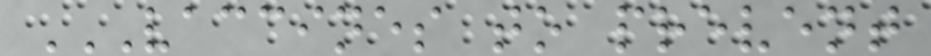VACCINES TO PREVENT
